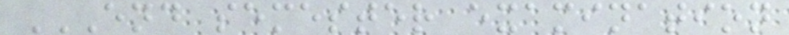END SEMESTER EXAMINATION
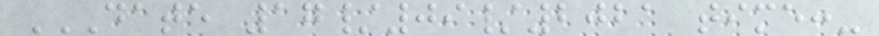DATE 17/09/2021 TIME:-
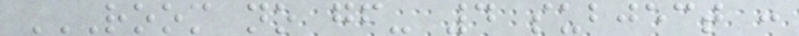ROOM NO GF- 4 SUBJECT :
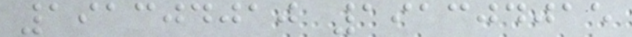191304010 191304015
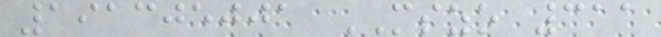191305001 MSZO 311
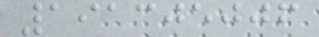191305006
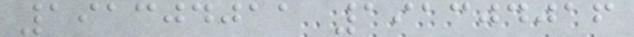191304011 191304016
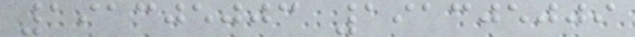191305003 191305009
